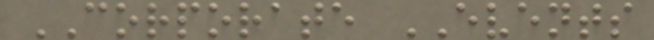CORPORATE EVENTS
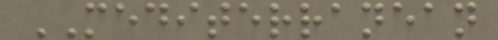MEDITERRANEAN
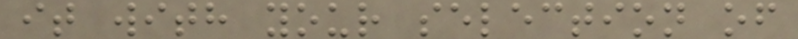it with your selection of
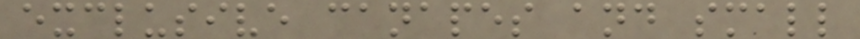exclusive canapes and small
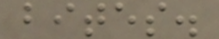bites.
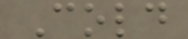Cold
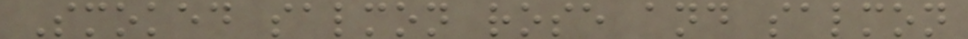Smoked salmon rose and salmon
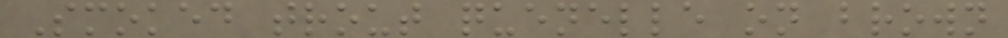Smoked trout quenelle on brown
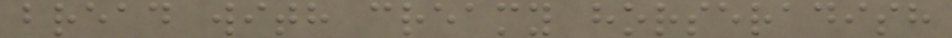bread with creamy horseradish
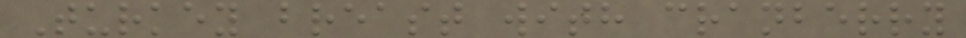Turkey breast with cranberry
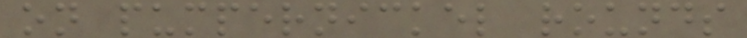on pumpernickel rounds
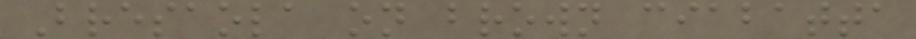Bresaola on brown ciabatta
